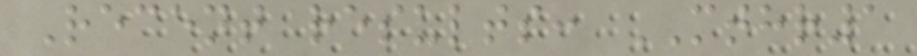Recent results: MTHR1
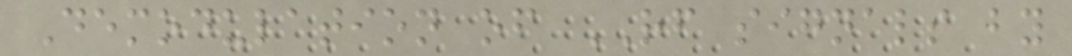Demodulation of RF signals by
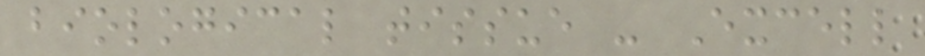biological tissue - Excell
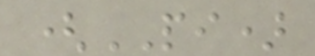(PI)
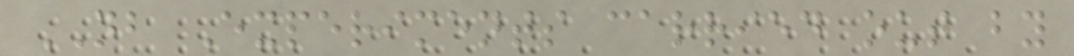NB Experiments carried out by
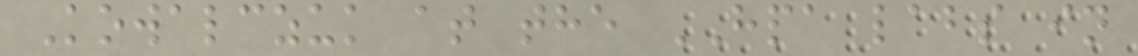Kowalczuk at the HPA labs in
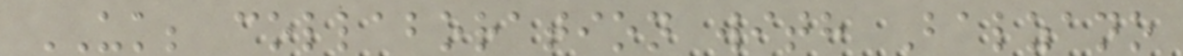UK; collaboration with Balzano
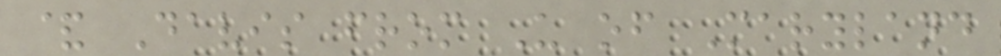& Davis from U of Maryland
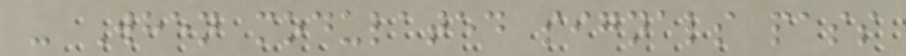- When modulated signals pass
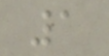1
